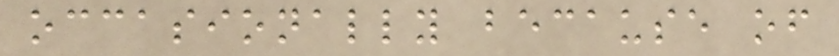occasionally because of
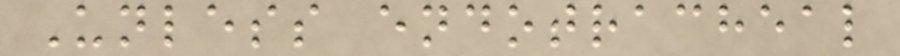Unless endotracheal
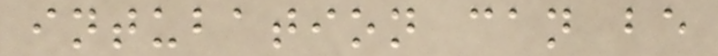intubation can be
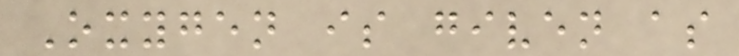Oxygen is given as
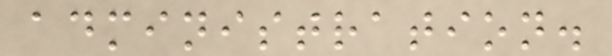administration.
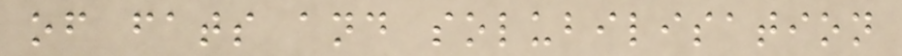of fats and solubilisation
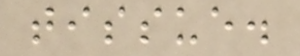tissue.
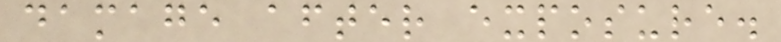damage after exposure.
